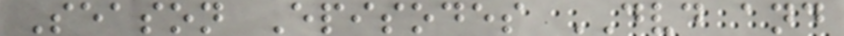Season Episodes DVD and
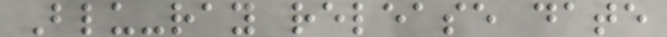Blu-ray release date
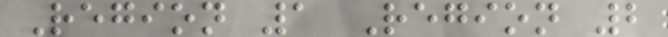Region 1 Region 2
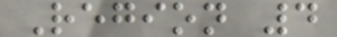Region 4
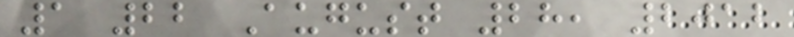1 22 August 28, 2012
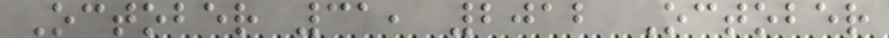October 31, 2012 October
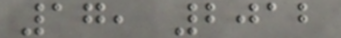17, 2012
